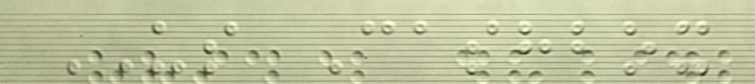US Cashbox
